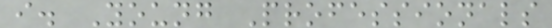i. Young Professionals
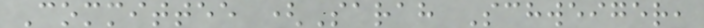Committee (Sarah Schweiger,
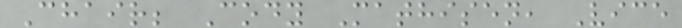Chair; Cody Mathisen, Vice
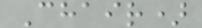Chair)
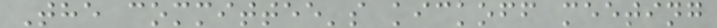The committee's kickoff meeting
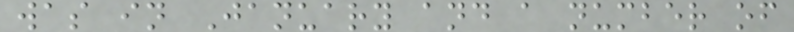was in January and a number of
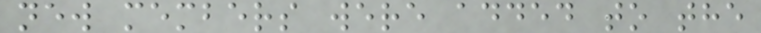new members were added to the
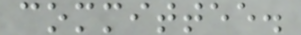committee.
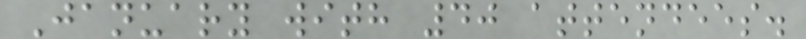January with 40 attendees.
